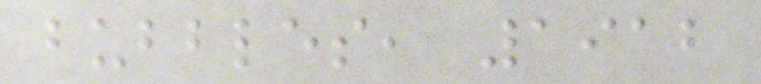bubbles, 1912
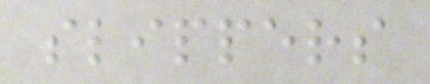slippers
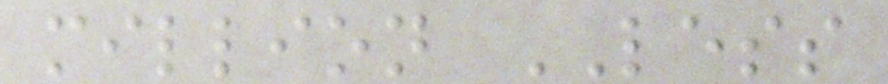million LESS
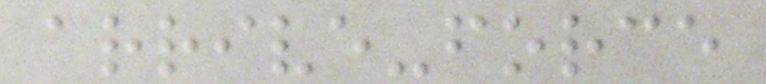arrive-force
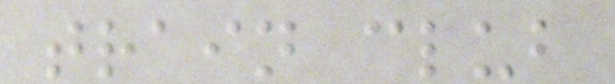train club
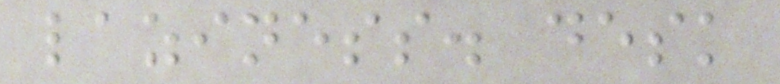laziness. desk
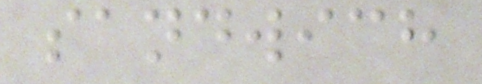sandwich
